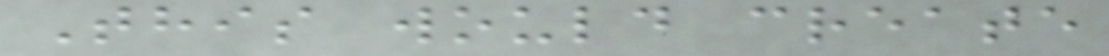This would create
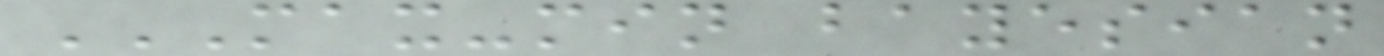MAX-MIN BAYESIAN
